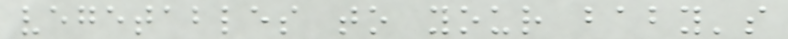vegetables to your baby's
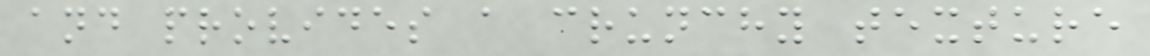and provides a crunchy texture
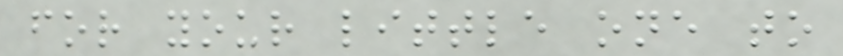for your little one to
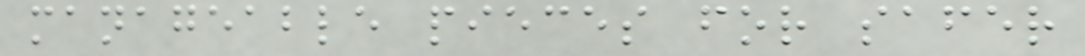manageable pieces for safer
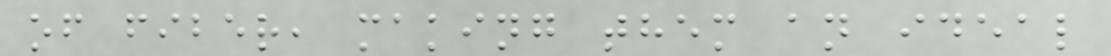of fiber, making them an ideal
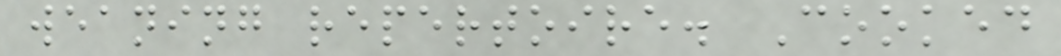weaning repertoire. Cooked
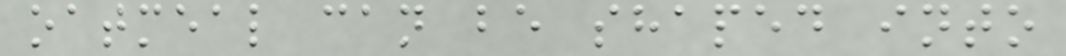oatmeal can be shaped into
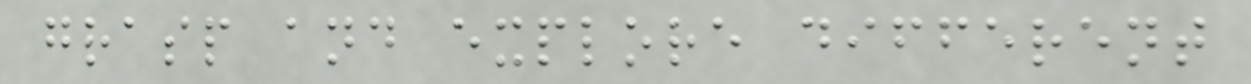grasp and explore different
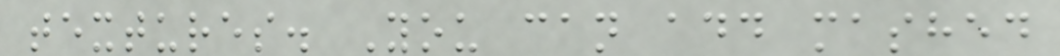textures. You can add mashed
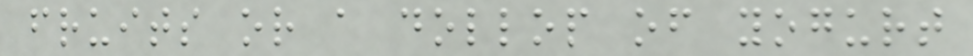fruits or a dollop of yogurt
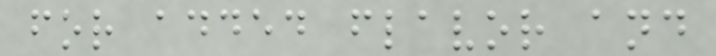for added flavor and
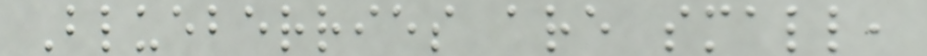Blueberries are small,
